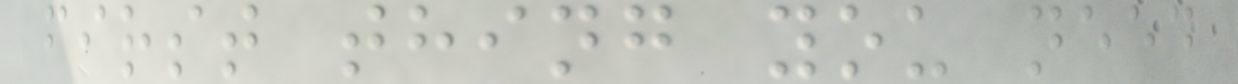first thing you need
